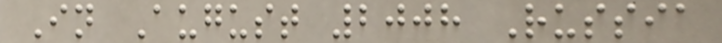In August 2008 Russia
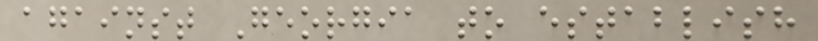against Georgia to establish
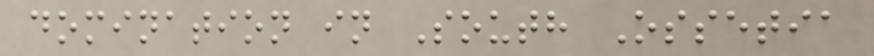domination in South Ossetia
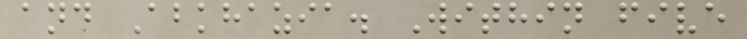and Abkhazia. Within five
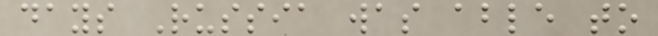days Russia was able to
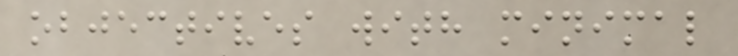objectives with minimal
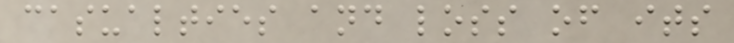casualties and loss of its
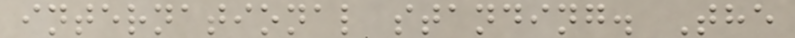international standing. The
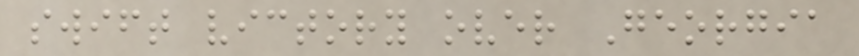swift victory over Georgia
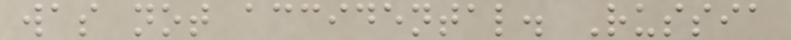was not accidental. Russia
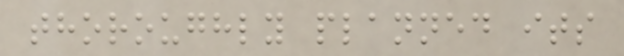thoroughly planned its
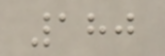180
